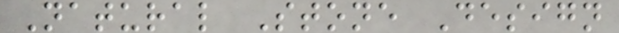Natural Stone Design
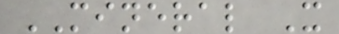MINERAL X
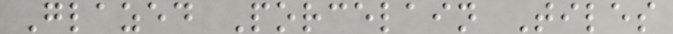Glazed Porcelain Tiles
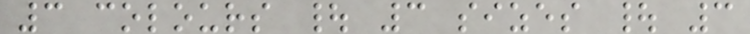3 colours | 3 sizes | 3
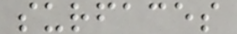surfaces
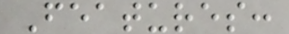Features:
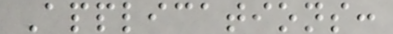Applications:
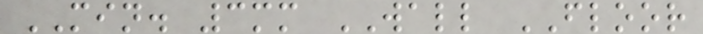MIN. 3mm WALL FLOOR
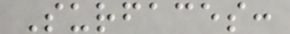Surfaces:
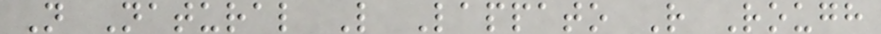N Natural L Lappato R Rough
